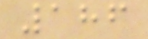186
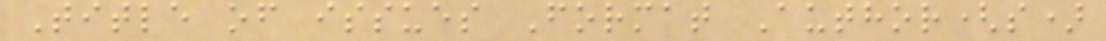Title of issues Format Author(s)
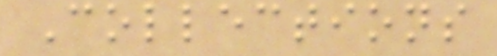Collections
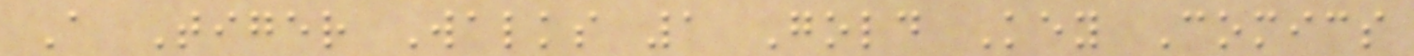A Tiger Walks 1 Gold Key Comics
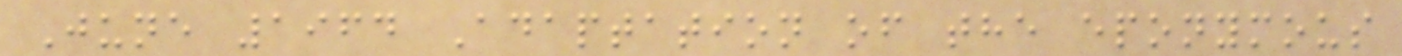June 1964 Adaptation of the eponymous
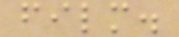film.
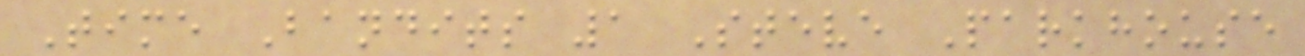Time Bandits 1 Steve Parkhouse
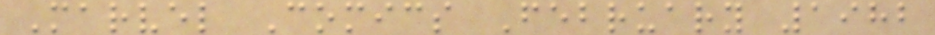Marvel Comics February 1982
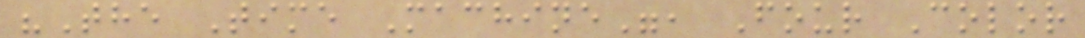"The Time Machine", Four Color
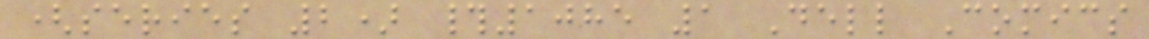(series 2) #1085 1 Dell Comics
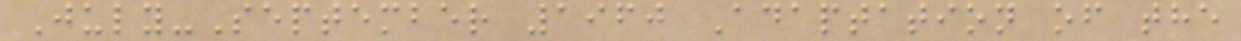July-September 1960 Adaptation of the
